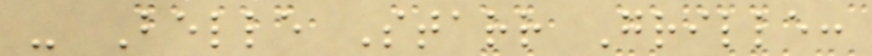- Belle Starr Grille:
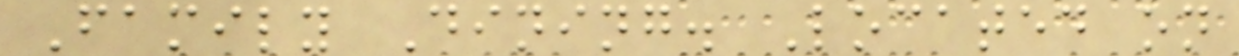Family Dining. Located on
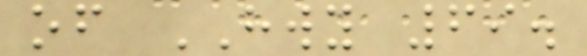of HWY 69.
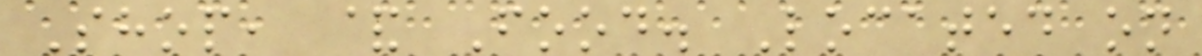Shop, & Food. Located on
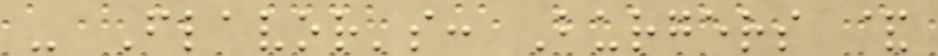- Flavor's: Burgers &
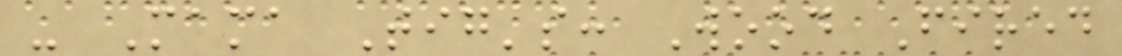- Mama Tig's: Wood Fired
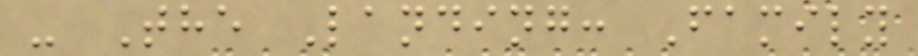- The Landing: Family
